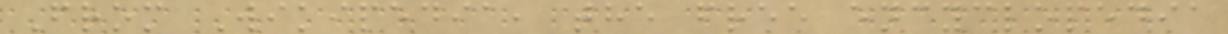From Wikipedia, the free encyclopedia
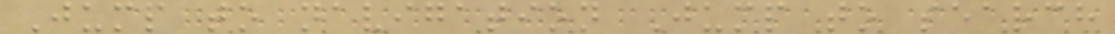Jump to navigation Jump to search
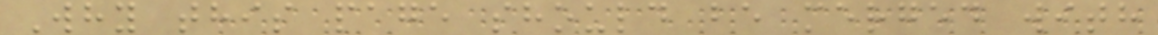Why this page should be merged with
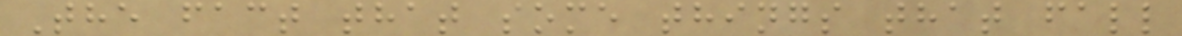The fact that some things that fall
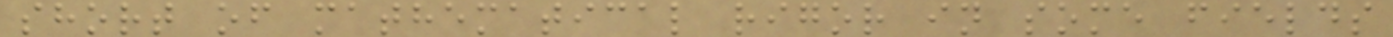short of mathematical rigor in some fields
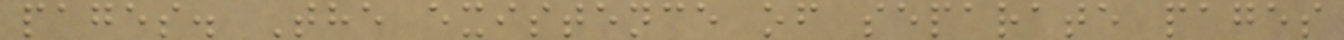pages. The existence of separate pages
